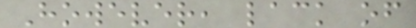However, lack of
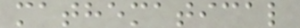mathematical
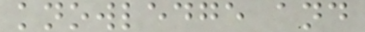knowledge and
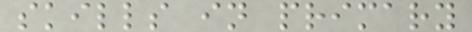skills in primary
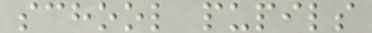school pupils
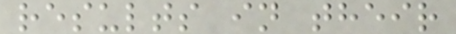results in their
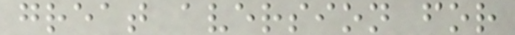great aversion for
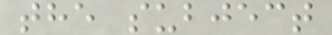the subject
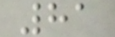81
